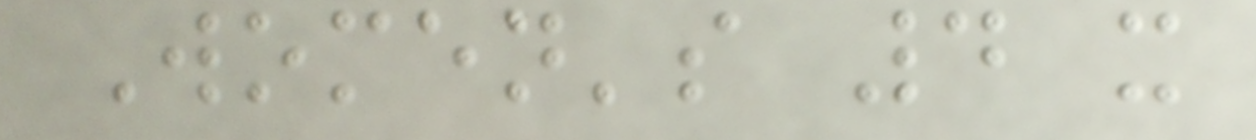Women's 4 x
